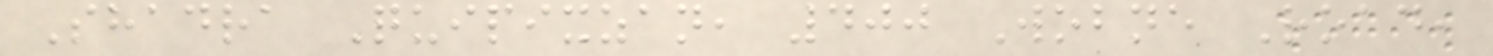Shadra Quipixzan, 400 Wobne Road,
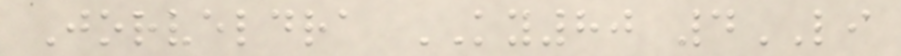Jorveldra KY80 4LI
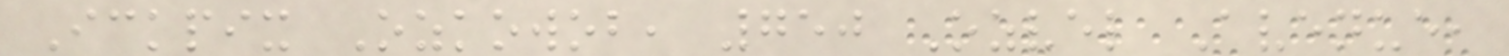Ickpix Ozkowob, 750 Ozvel Avenue,
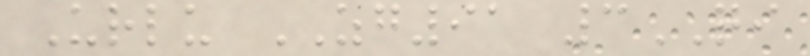Urlu ZG91 3QI
